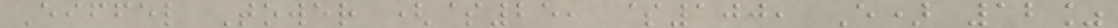Eiffel Tower ($25, $100, E) 12%
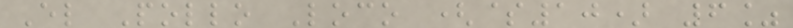El Pollo Loco ($10) 6%
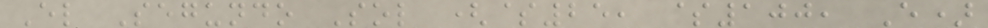El Segundo Sol ($25, $100, E)
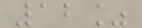12%
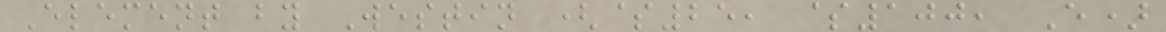Element by Westin ($25, $100, E)
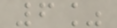6%
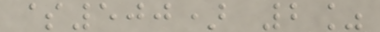$500) 2%
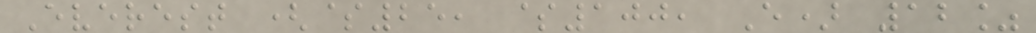Everest ($25, $100, E) 12%
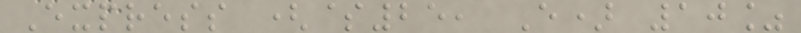Express ($25, E) 10%
